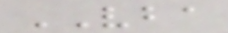VBA
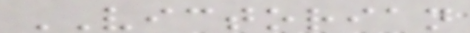VICTORIAN
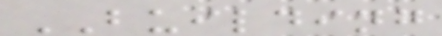BUILDING
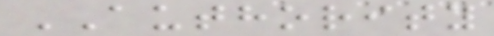AUTHORITY
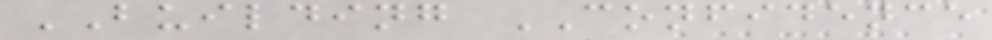BUILDING CONFIDENCE
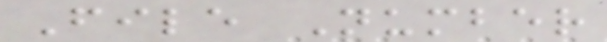File Number
